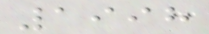1998
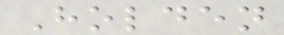Holden
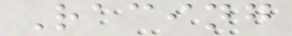Racing
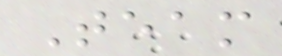Team
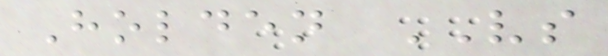Holden VS
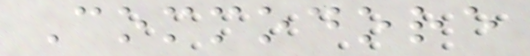Commodore
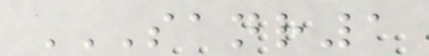SANR1
